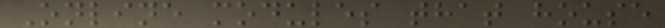Online modules that house
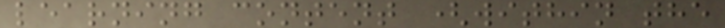learning content (within the
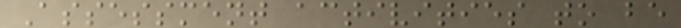Assessment activities to be
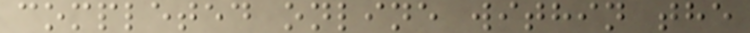completed online within the
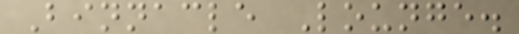Binnacle Lounge.
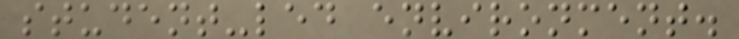student-led environment.
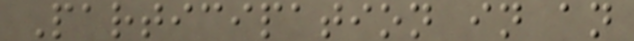Participation in an
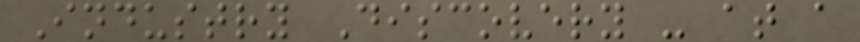Industry Discovery - at a
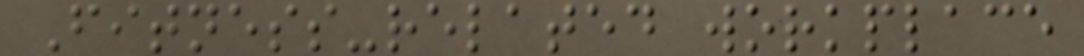Fitness-related workplace
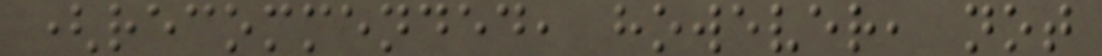(recommended, however, not
